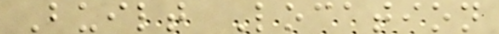Built Location
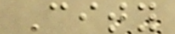City
